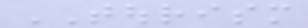TOURISM
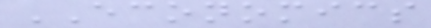ECONOMICS
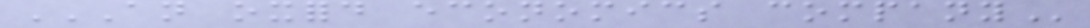AN OXFORD ECONOMICS COMPANY
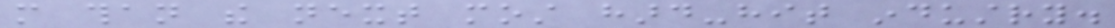more than the next most hard-hit industry.
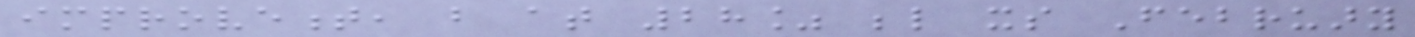improvement, but at 28% below its February
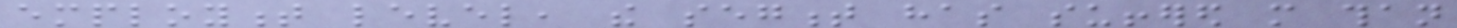employment level, the segment has suffered more than
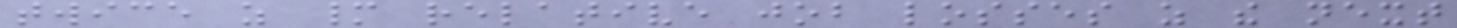twice as many relative job losses as the next
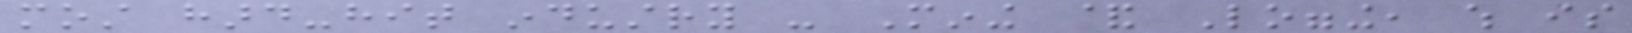most hard-hit industry - Mining & Logging, which is
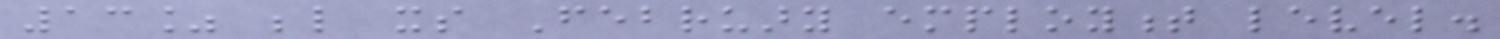13% below its February employment level.
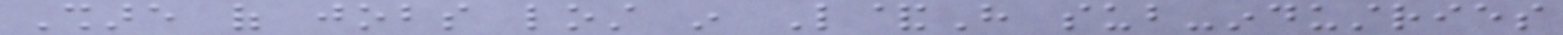Share of jobs lost in L&H sub-industries
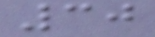30
